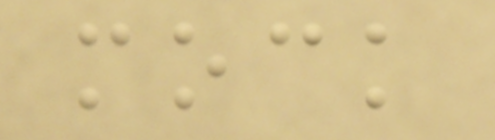mock
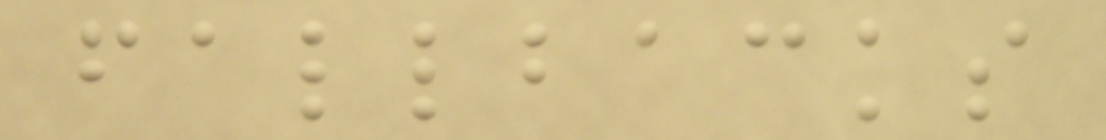fallbacks
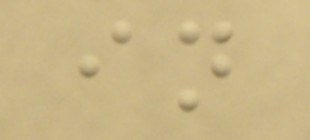in
